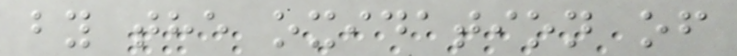by the oxidation of
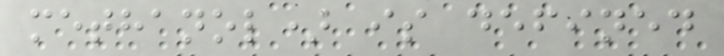methanol) is defined
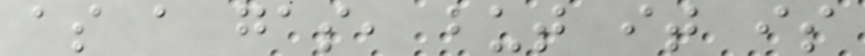as a gas, but it is
